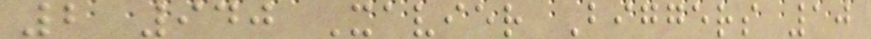2 940 Xavier Biggers 10
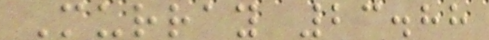Murray 23.88
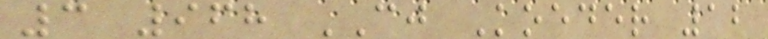3 968 CJ Koeder 12
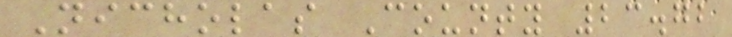Nicholas County 23.72
